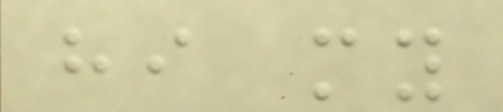hi my
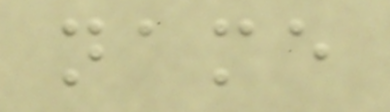name
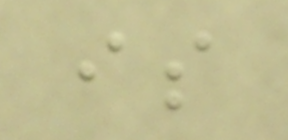is
